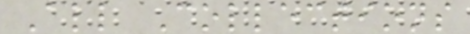All Collections
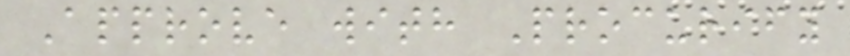Approve with Procurify
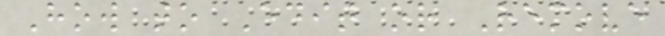How to Edit or Remove
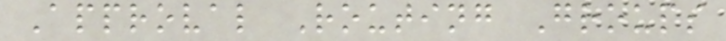Approval Routing Groups
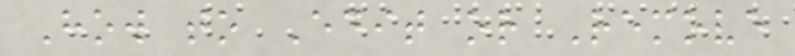How to Edit or Remove
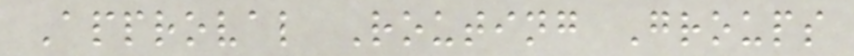Approval Routing Groups
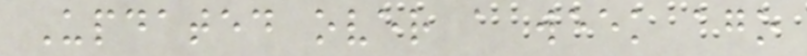Updated over a week ago
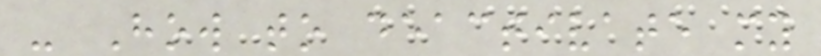- How to deactivate my
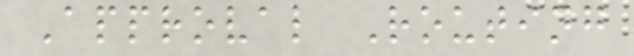Approval Routing
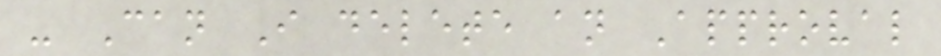- Can I delete an Approval
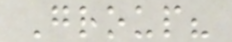Group?
